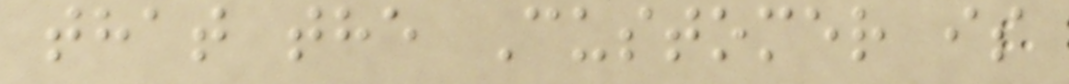that the Customer is
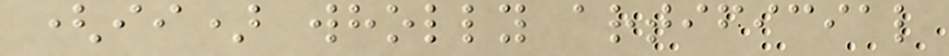(ii) wholly artificial
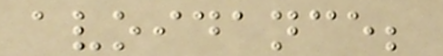avoidance;
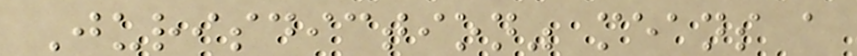Jurisdiction" means a
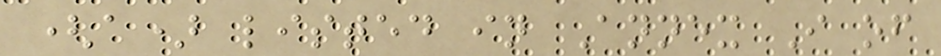(a) listed in Annex I of
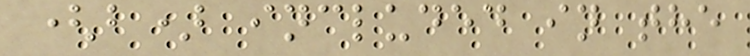(b) included in the
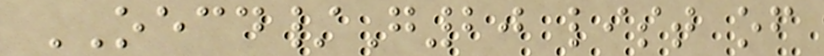OECD/G20 list of
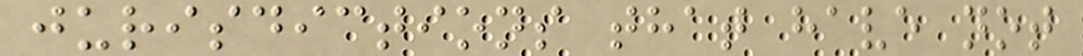jurisdictions that have not
